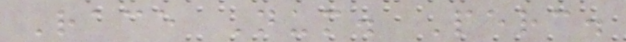Race Num. Perc.
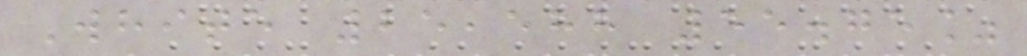White 25,588 55.75%
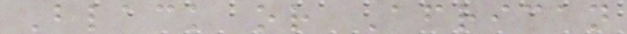Black or African
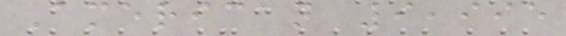American 9,995
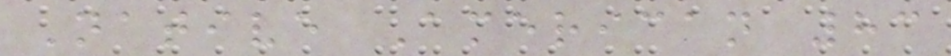Native American 83
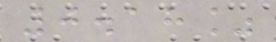0.18%
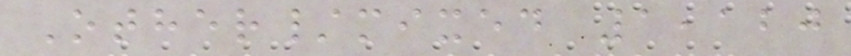Other/mixed 1,120
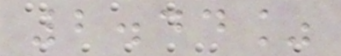2.44%
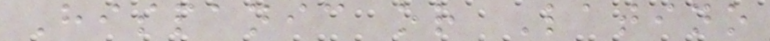Hispanic or Latino
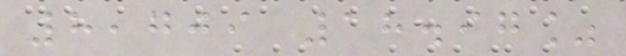8,709 18.97%
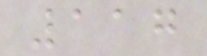117
